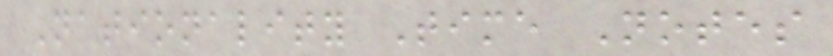Nationality Time Notes
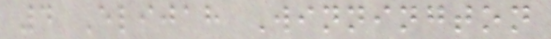4 Elijah Winnington
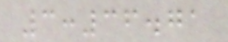3:36.71
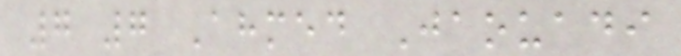7 7 Ahmed Jaouadi
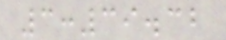3:39.32
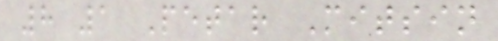8 1 Petar Mitsin
